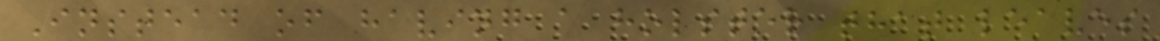Instead of having a holster that leaves
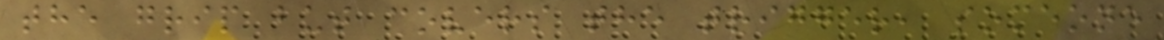the grip but covers the trigger, someone
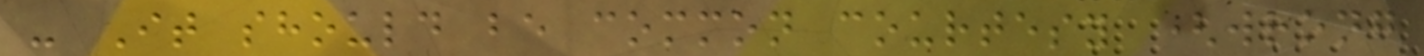- It should be common courtesy (wrong
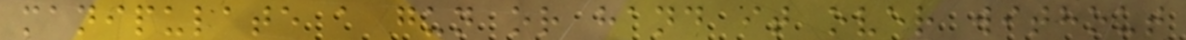manipulate a gun or hand it over without
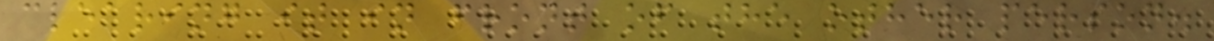clearing it in front of the other person.
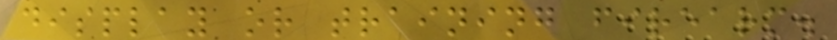display or training firearm.
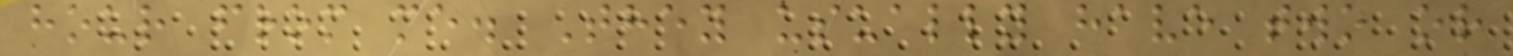hour from me. They usually have two or
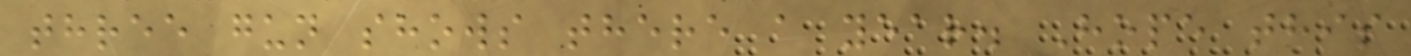three gun shows there a year. Hope this
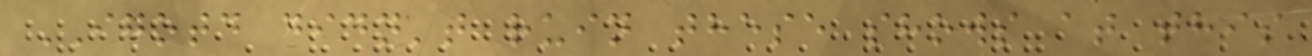IGOTD didn't ruin these shows at this
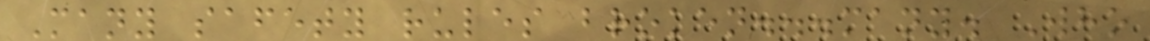Many safety rules broken...many. Who
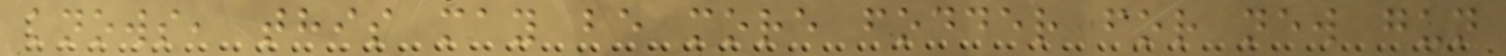knows, this may be more fodder for new gun
